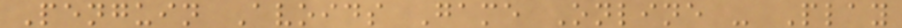Penguin Avoids Game Online - Play
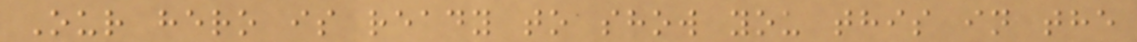Our hero is ready to show you this in the
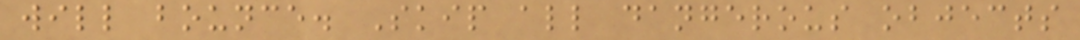will bounce. Skip all dangerous objects
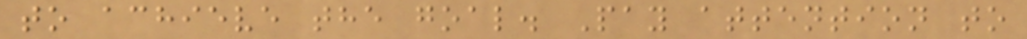to achieve the goal. Pay attention to
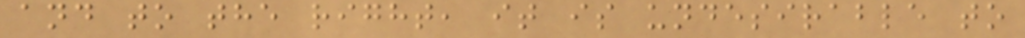and to the right, it is undesirable to
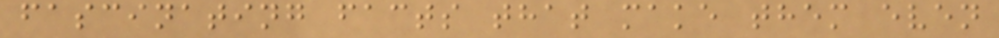fascinating facts that make them even
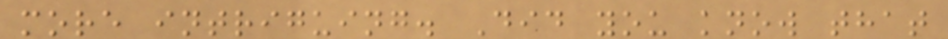more intriguing. Did you know that
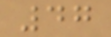47
